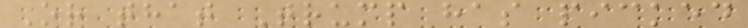Or that Trump has picked
